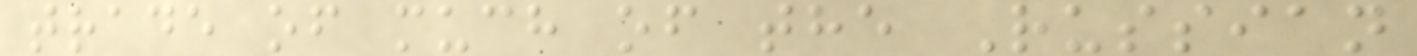trade of much of the Russian
